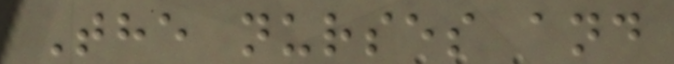The nurses and
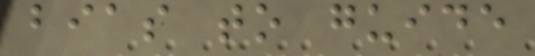bias to guide
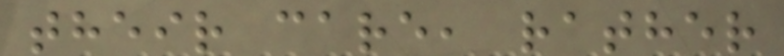their care, rather
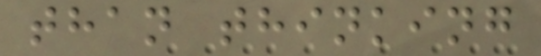than thinking
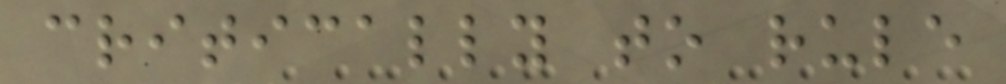critically to rule
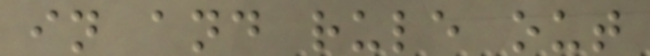in and rule out
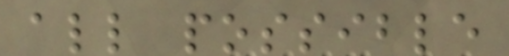all possible
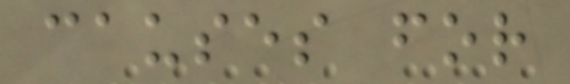causes for
